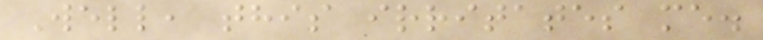Well, this irritates me.
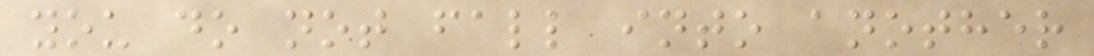you do not fall into another
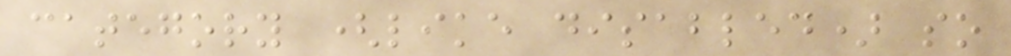category (like disabled) so
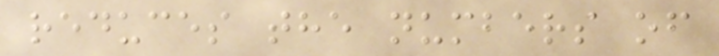reduces the numbers of
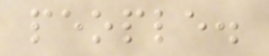people.
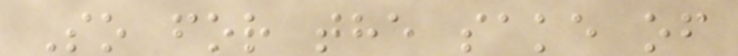So for the sake of
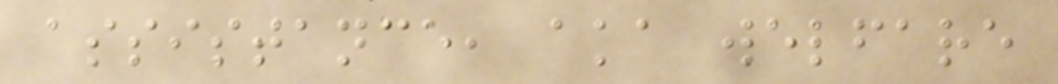assistance, aka welfare
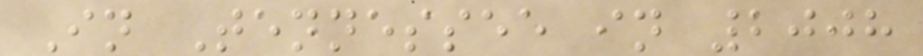In Tennessee in 2008
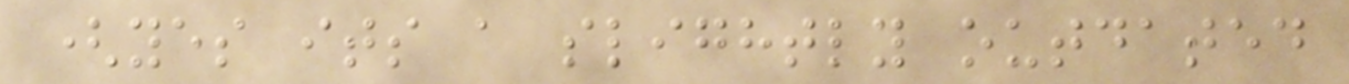(yes its a slightly outdated
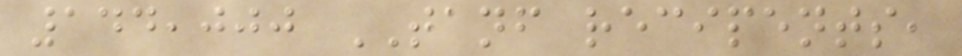144,000 TANF recipents,
